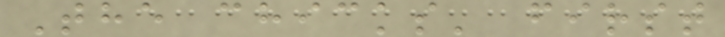The chicks' first
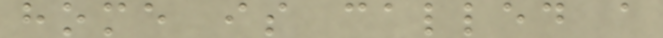home is called a
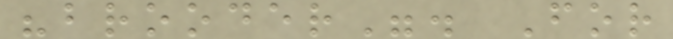"brooder". For
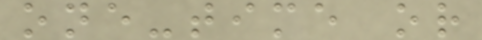one-time or
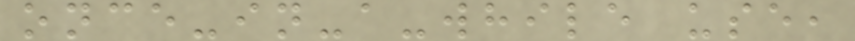once-in-a-while use,
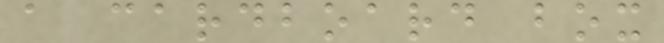a cardboard box
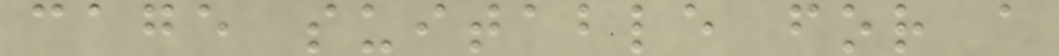cage suitable for a
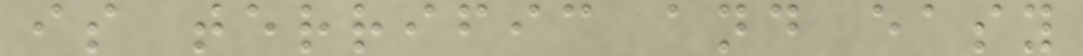is terrific and easy
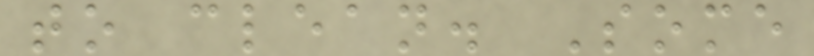to clean. Some
